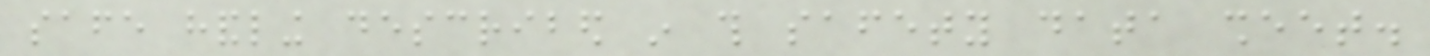safe handling described in this safety data sheet.
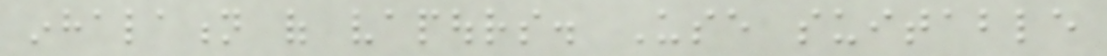inhalation of vapours. Use suitable
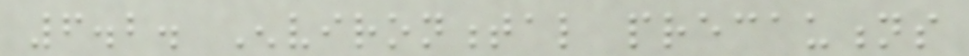6.2. Environmental precautions
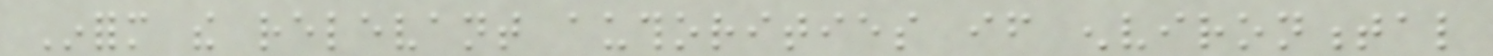Inform the relevant authorities if environmental
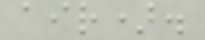air).
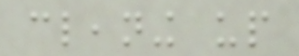cleaning up
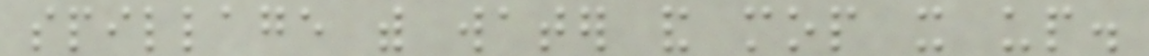spillage with water and mop it up.
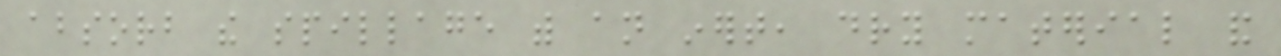absorb the spillage with an inert, dry material and
